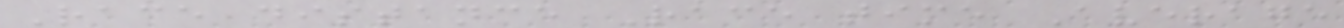Race distance Race time Average
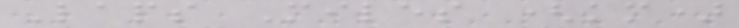Laps Miles (km)
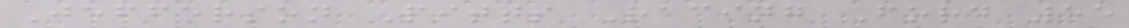Jefferson Pitts Racing Ford 55
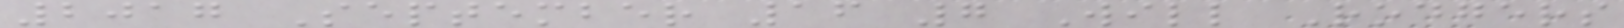2017 September 16 7 Will Rodgers
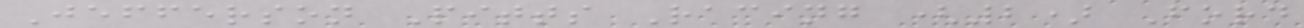Jefferson Pitts Racing (2) Ford
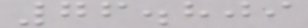76.809
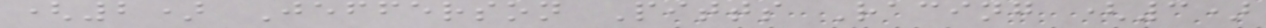(2) Jefferson Pitts Racing (3)
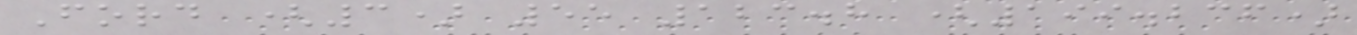Ford (3) 55 123.8 (199.236)
